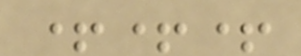+++
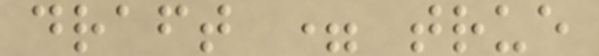draft = true
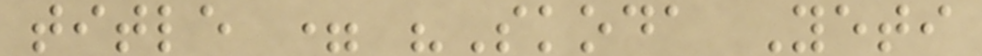title = "Skoda Yeti
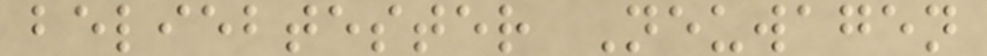beliebtester Neuwagen
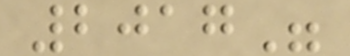2017"
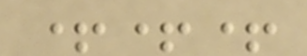+++
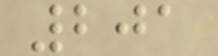201
